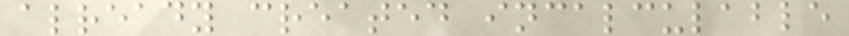already created incalculable
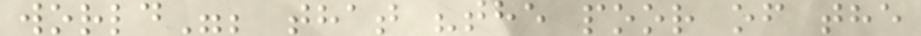world"; that "the poor of the
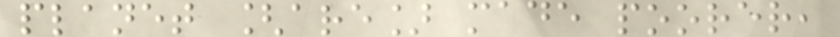planet [are] made poorer,
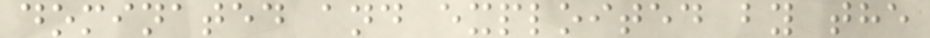dominated and exploited by the
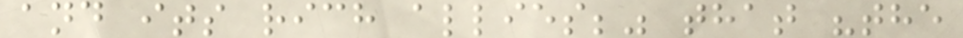and its rich allies;" that "the
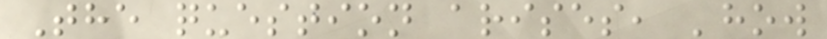The question arises, 'how
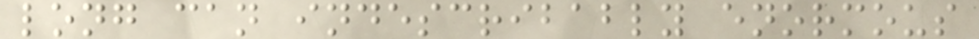long can indescribably enormous
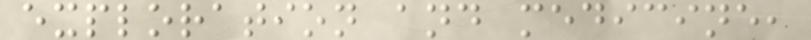exploration and medicine,
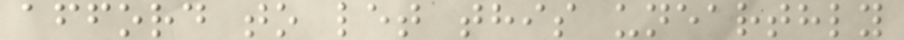afford to let this unearthly
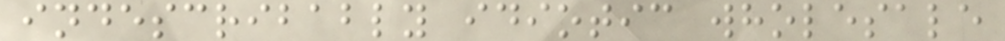indescribably idiotic wholesale
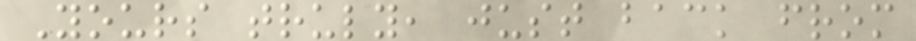Yours truly, just back from
